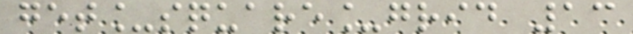get_square_grid 13
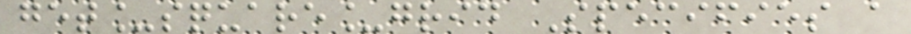get_square_grid Specifies a
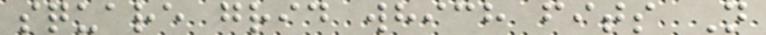square grid which fits N
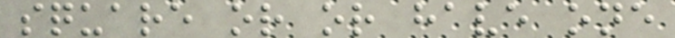square or or have one
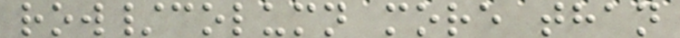row/column more than
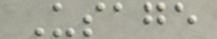Usage
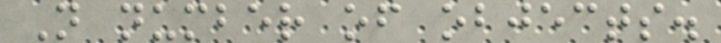N number of objects.
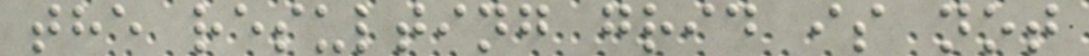the resulting grid is not
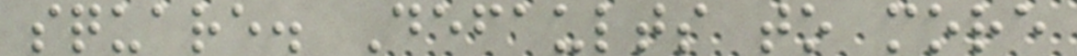square. Defaults to more
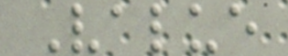Value
